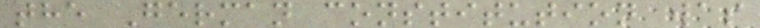the German constitution was
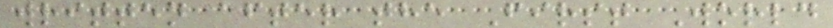written after the First World
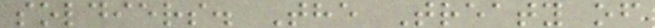soldiers. The Treaty of
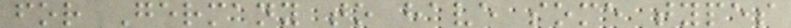for Germany to have some types
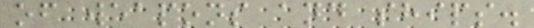of weapons and ships.
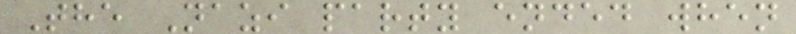The Nazi party ended when
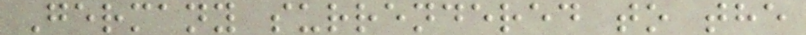Germany surrendered to the
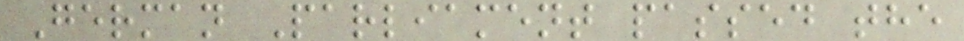German Parliament passed the
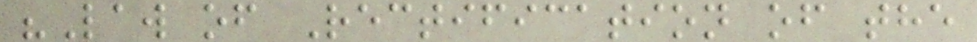"Law of Rectification of the
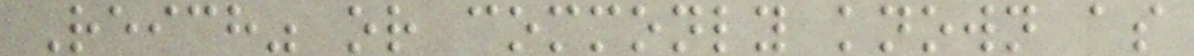Reich" or commonly known as
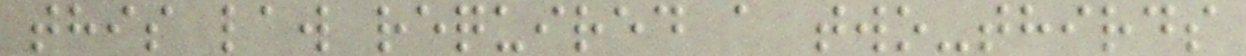this law required a two-thirds
